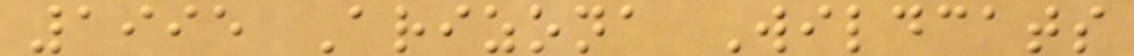1995 Arizona Wildcats
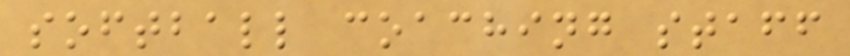softball coaching staff
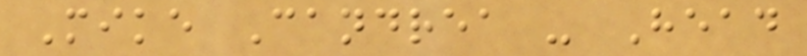Mike Candrea - Head
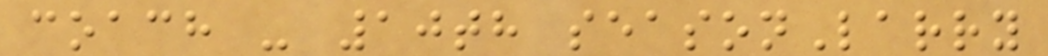coach - 10th seasonLarry
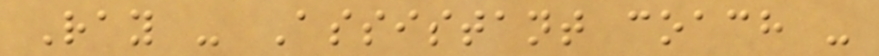Ray - Assistant coach -
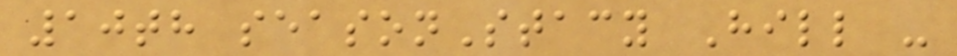10th seasonStacy Hill -
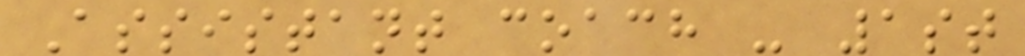Assistant coach - 1st
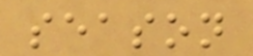season
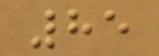85
